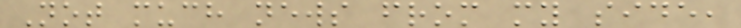Not much news from my side,
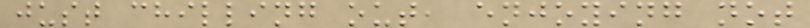just chilling out, enjoying not
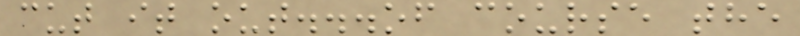cut it out...of course the
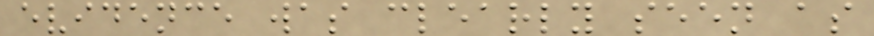evidence was clearly seen as
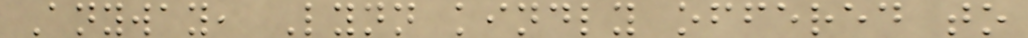Anyway, Lynn kindly offered to
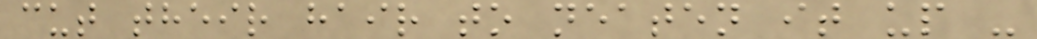cut their hair to neaten it up -
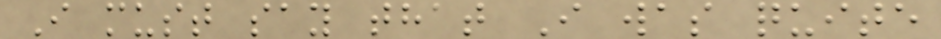I must say that I was quite
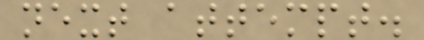next attempt.
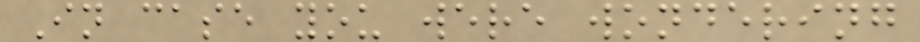In case you were wondering
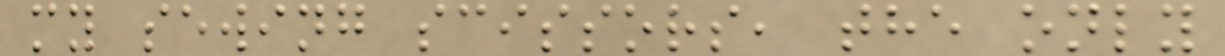my sewing scissors, the only
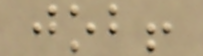job!
